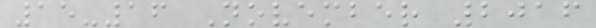15-16 November 2016
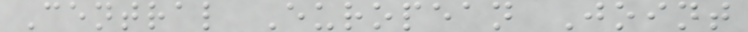Central European Joint
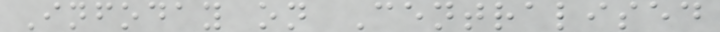Infoday on Centralised
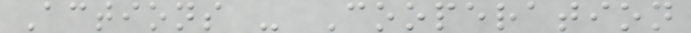Actions - Cooperation
